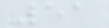51
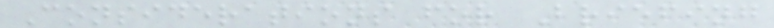Considerations for Briefing
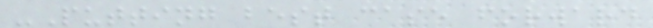-Putting best case forward
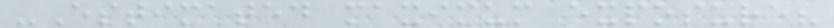-Estimated maximum exposure?
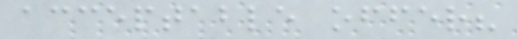acceptable offer?
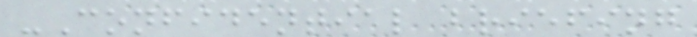-Confidential briefing
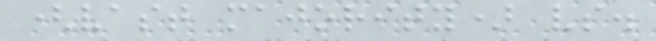(vast majority) vs.
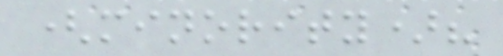(minority)?
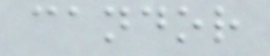candor
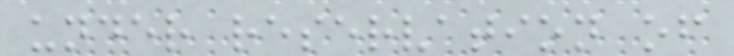under reservation of
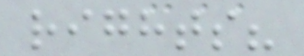rights?
